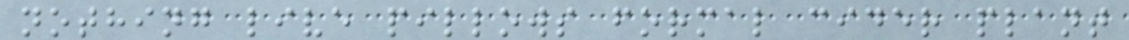nothing live pillows formal cider plant
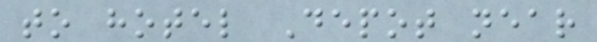to hotel Depot near
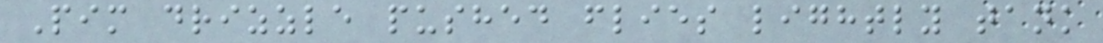Pim drizzle pushed flies lightly tank
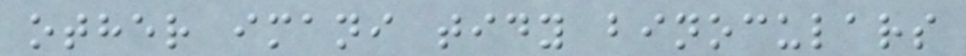other imani tidy binoculars
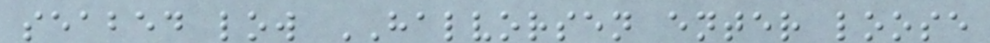seabed low HALVORSEN enter loose
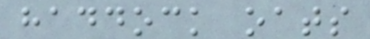haddock oats
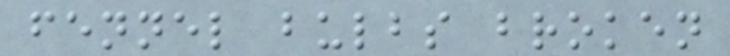fennel bulbs broken
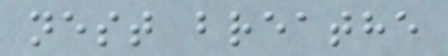nest breathe
